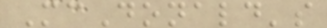McDonald's
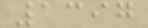1397
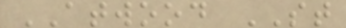ATWOOD ST
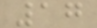17
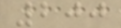200
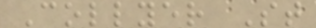Collyer St
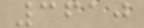3610
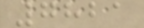7821
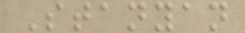Stanyan
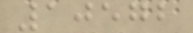10572
